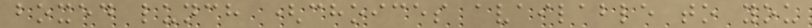boxed lunch (choices available to you
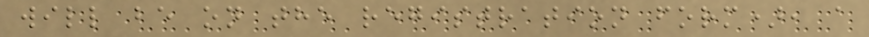will be on the registration form), a
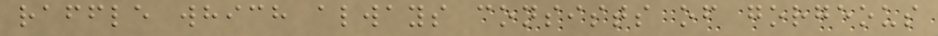raffle which always consists of gorgeous
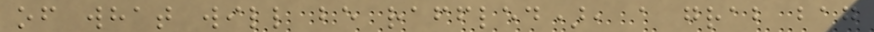of what will be raffled), a grab bag
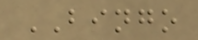BINGO
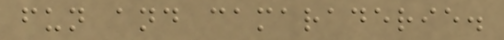fun and camaraderie.
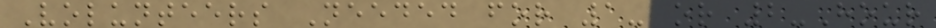Volunteers Needed for 1- or 2-Hour
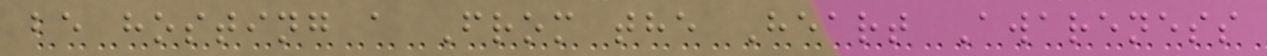be hosting a From the Heart Awareness
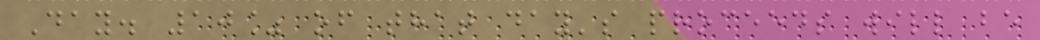Day. 10% of that day's proceeds will be
